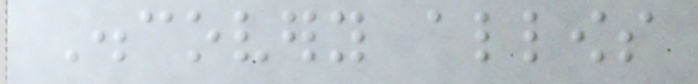Discovery allows
